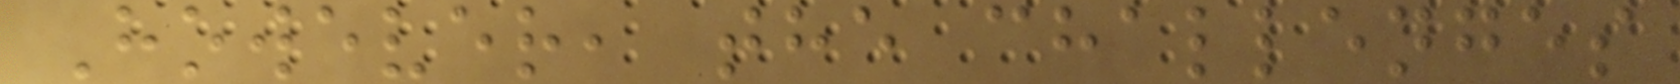However, the challenges
